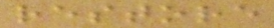restore
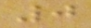0
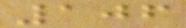106
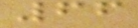66
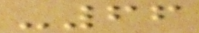-66
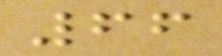66
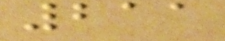211
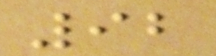92
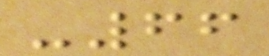-66
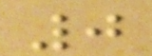0
